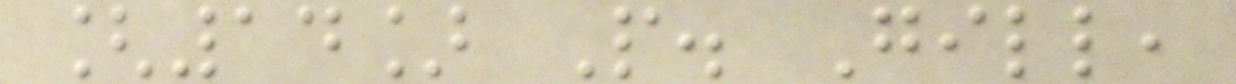[14] P. Gill,
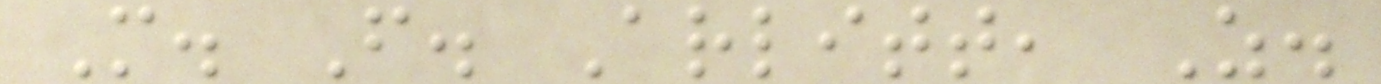M. F. Arlitt, Z.
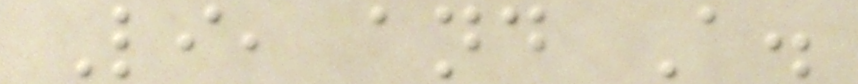Li, and A.
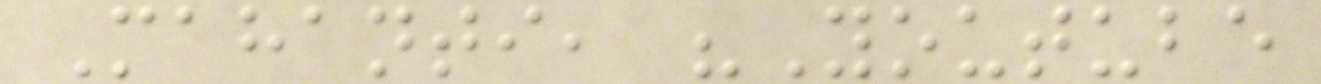Mahanti, "Youtube
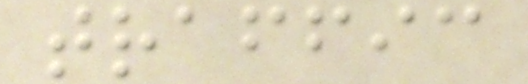traffic
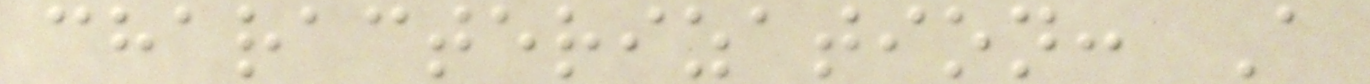characterization: A
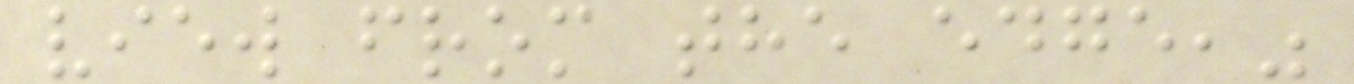view from the edge,"
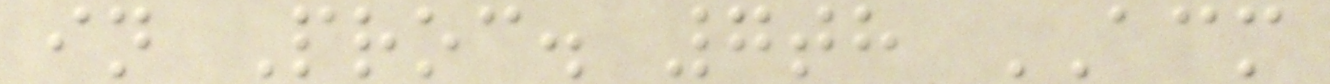in Proc. 7th ACM
